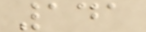141
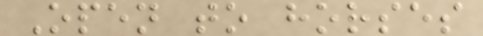Open to horses
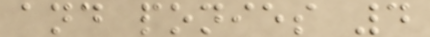and ponies 4
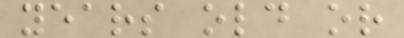years old or
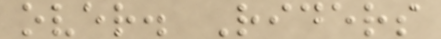over. Riders
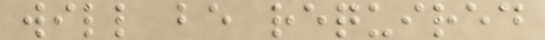will be required
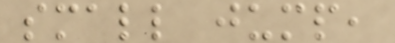small jump,
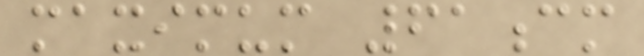maximum 61cm
